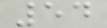54
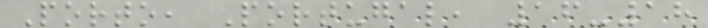Porto, Portugal, 16-18
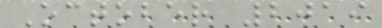October 2019
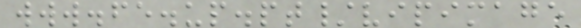www.fe.up.pt/vipimage
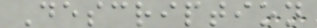Description
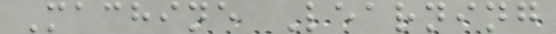Machine Learning
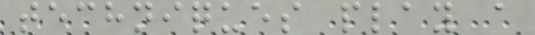techniques play a
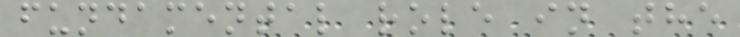fundamental role in the
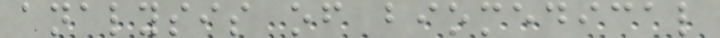analysis of biomedical
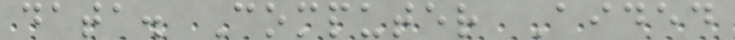data. Computer Aided
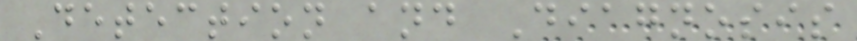Detection and Diagnosis
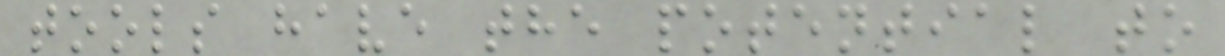tools have the potential to
